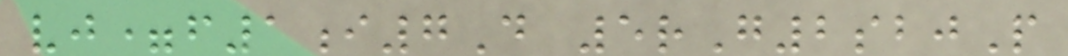vj=f1i7D 5rG2sbjP
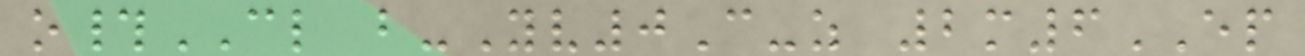o#CL b-Yv0C-z 2m6EP
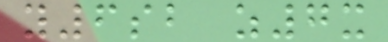y6sb z7x
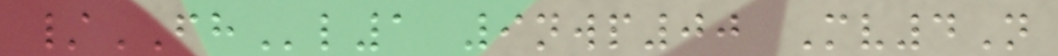/FHl1 9nwp00 Mv4N
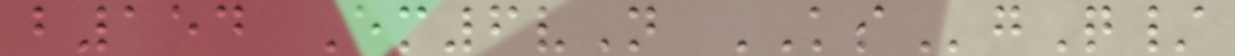b154 Em6vN KSgQ/
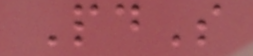PdS
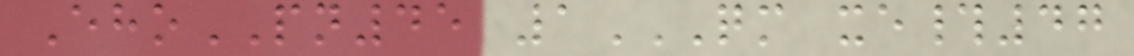EhoPN45 1QM XE#47
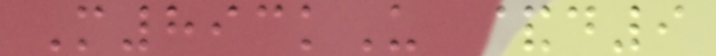M893kU &d9
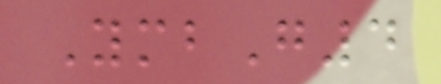YmbG4
